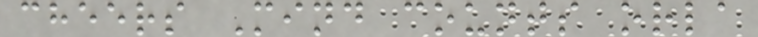cheers Mind counts orla
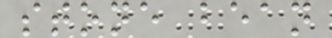stone bean
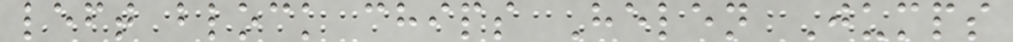left block chips Helen Jumps
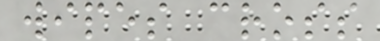wipes cross
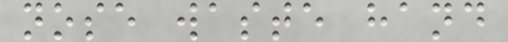nose waste hand
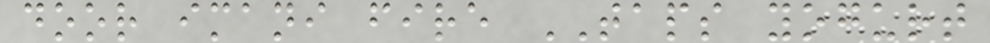door imani fire TAPS yogurt
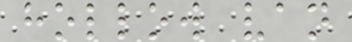hollow van
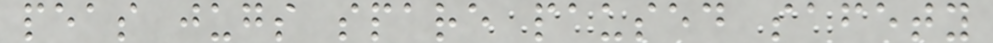peas jugs spare paused safety
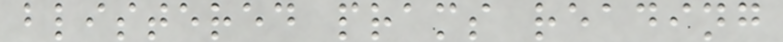blistered prams reading
